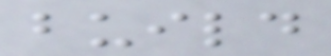build
